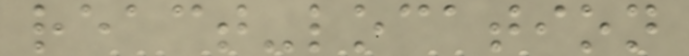react-location
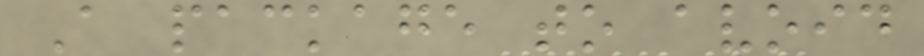A package to avoid
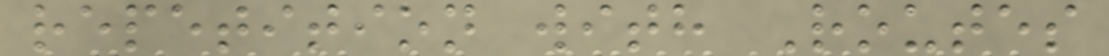repetition with Routes
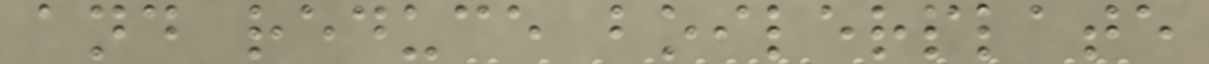and reduce boilerplate
